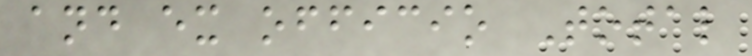and ex officio Total
